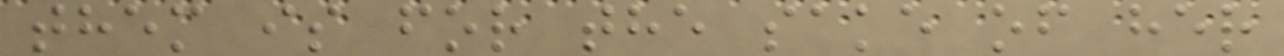them is for the sake of her
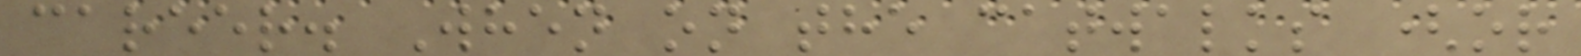career. When on the catwalks (or
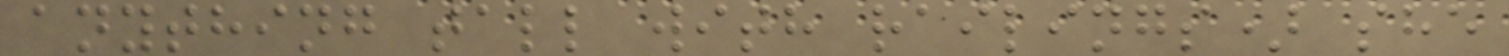anything tall with railings) she
